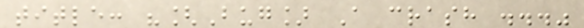title: "[Bug] A crash ..."
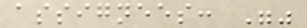assignees: ""
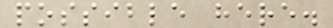possible here.
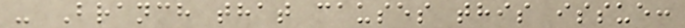- Branch that causes this issue:
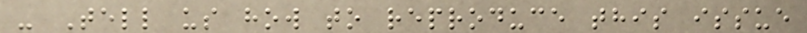- Tell us how to reproduce this issue
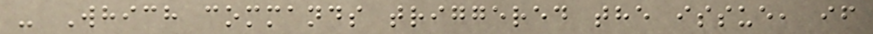- Which commands triggered the issue, if
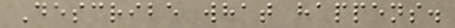Describe what happens.
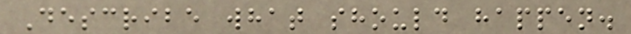Describe what should happen.
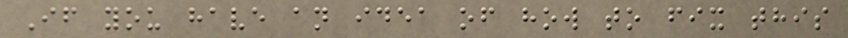If you have an idea of how to fix this
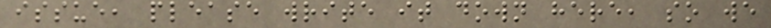issue, please write it down here, so we
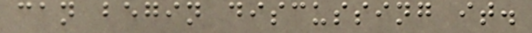can begin discussing it.
